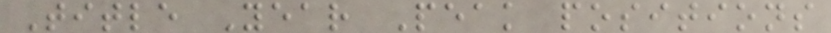Title Year Peak positions
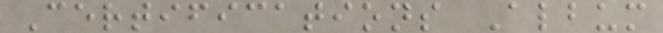Certifications Album
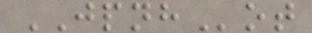JPNHot
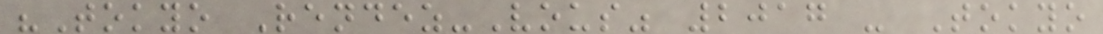"Tokyo Rendez-Vous" 2017 - Tokyo
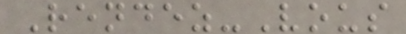Rendez-Vous
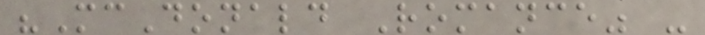"McDonald Romance" -
